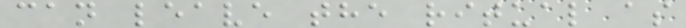can leave the ritual as
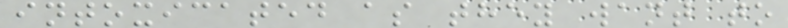intoxicated as they want to
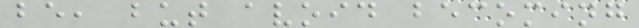be, but avoid becoming
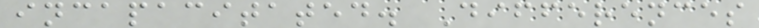incapacitated. Differences
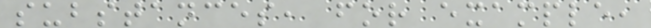substances, for example,
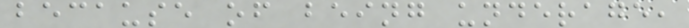because of being underage,
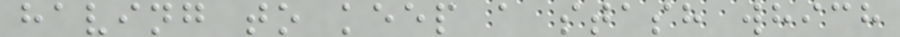having to keep a stash which
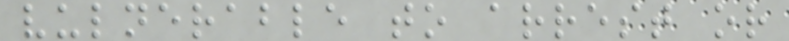vulnerable to arrest or
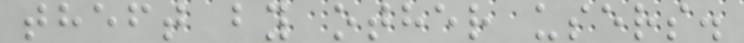theft by other users.
